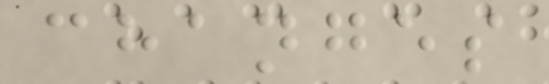changes
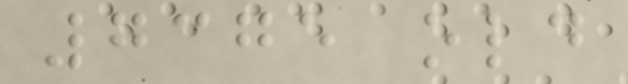7375 old
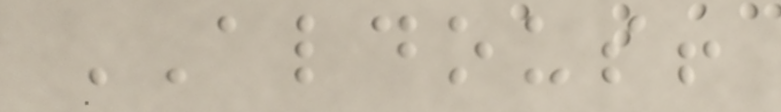ALDOUS!
